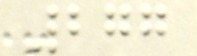277
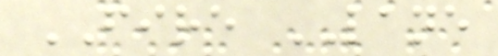FIRE LANE
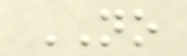NO
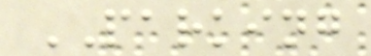PARKING
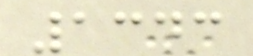1343
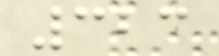323
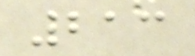213
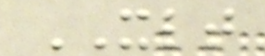XLT
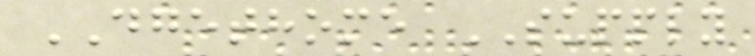DGETHOME SUPPLY
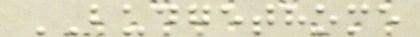BUDGETHOME
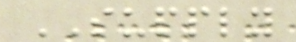SUPPLY
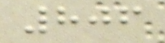806
